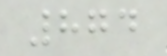874
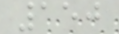150
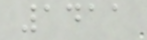1411
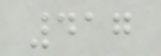417
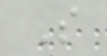S
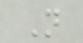N
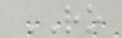RO
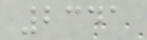2341
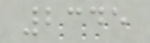2345
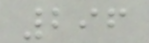296
